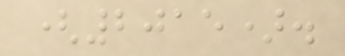(2015).
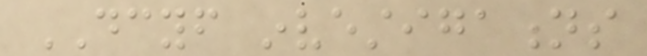DCYF investigations
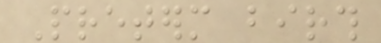Preterm birth
